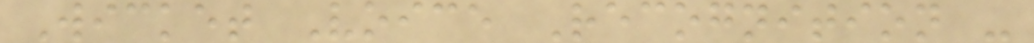Wicket Voice Recognition -
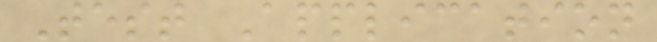Test Application
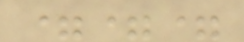===
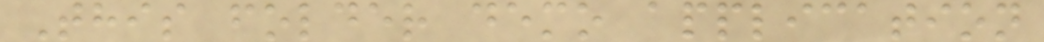This folder demo application
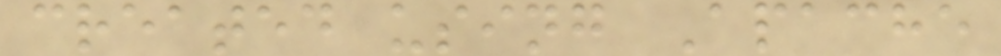created using Apache
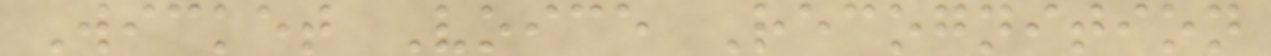Wicket Voice Recognition
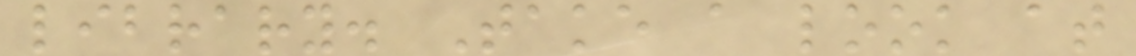library. Take a look at
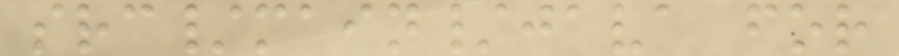src/main/java for
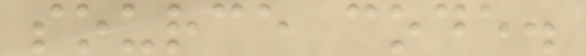source code.
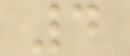4
